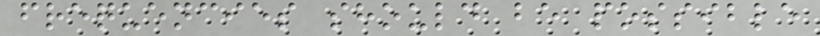frequencies should be possible
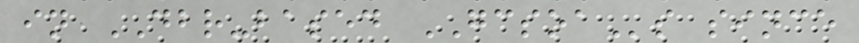in DBR-based GCSOAs since
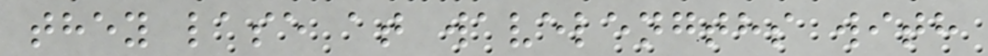they lase at wavelengths with
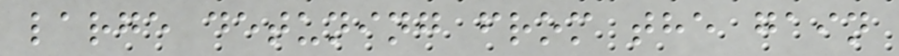large detuning from the gain
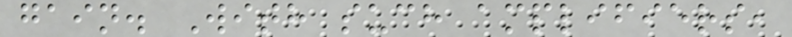gain. With such amplifiers,
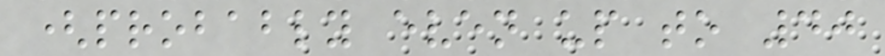(probably even up to 40
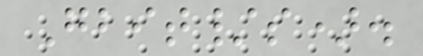Gbit/s).
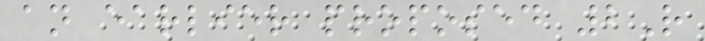an earlier proposed 2R
